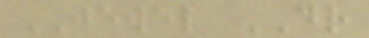JEWEL DR
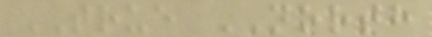TRUE NORTH
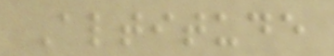Altitude
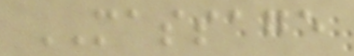MASSAGE
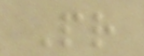Pr
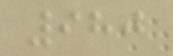980
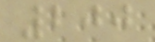200
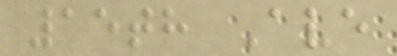15th Ave
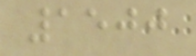1500
